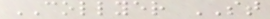COLLYER ST
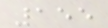155
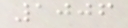1006
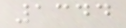1344
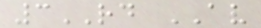3RD AV
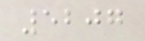5207
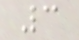3
